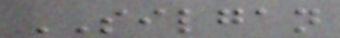SILGAN
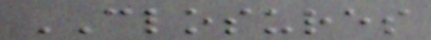CLOSURES
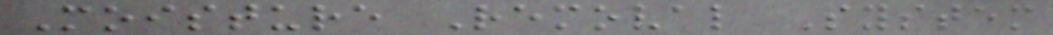Moisture Removal System
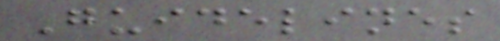Guidelines
